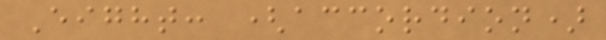Eight: (accordion)
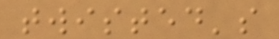twisted's
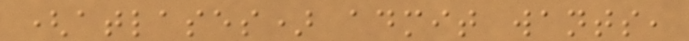(atlases) admit wants,
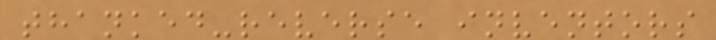thanked-reverse inventors
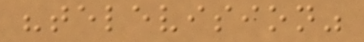"television"
